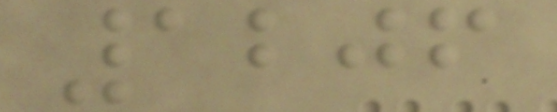1206
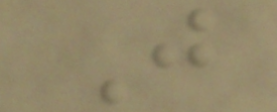J
